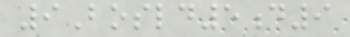9Bosld5d9
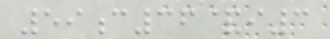59c36&i3
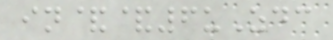in&&6uZdc
